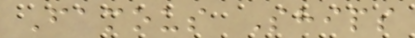Famous Ships
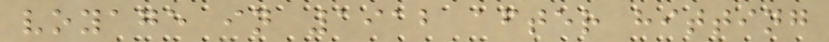voyage in 1912 after hitting
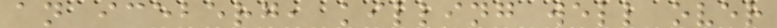an iceberg, killing well over
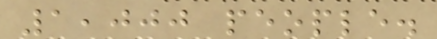1,000 people.
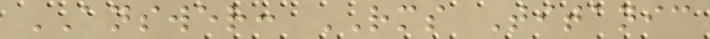ANSWER: RMS Titanic
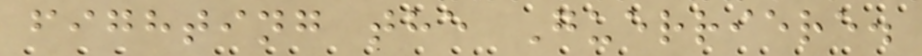fighting the Guerriere.
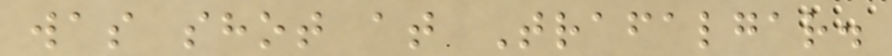was shot at Trafalgar.
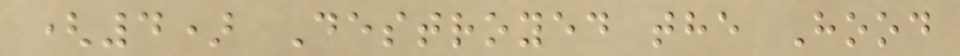(4) Destroyed the Hood
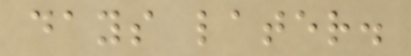days later.
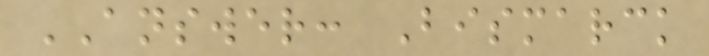ANSWER: Bismarck
